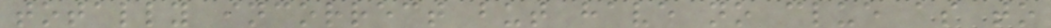totally incorrect but have no clue as to
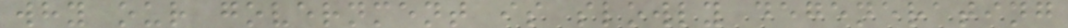why our government is slowly degenerating
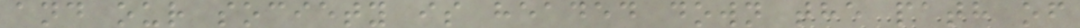and our society is headed down the path of
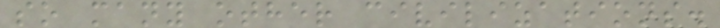so many other civilizations.
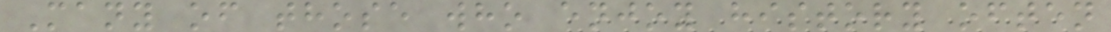Many of those who enjoy history often
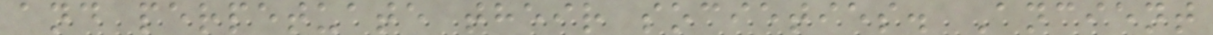and perpetuate their societies. Ancient
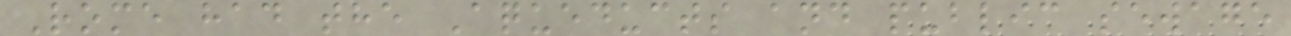Rome had the Aqueducts and public sewage
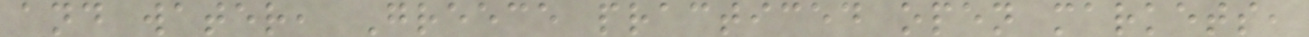and water, Greece practiced open markets,
